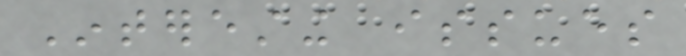Interesting issues
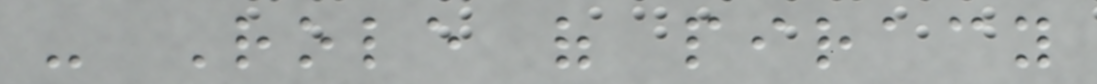- Role of piracy
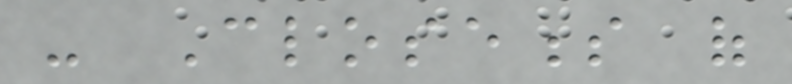- Closeness of
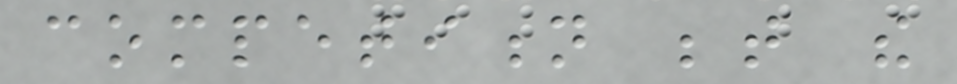competition between the
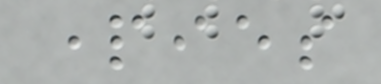parties
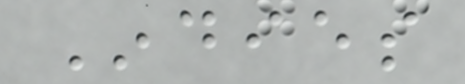Indies
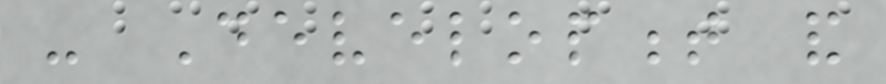- Development and
